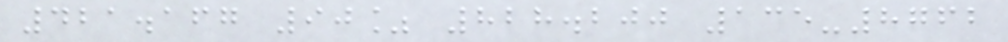421.167 90% 828.200 135-8762
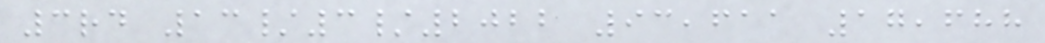3rd 13/3/2022 93,611 17,688
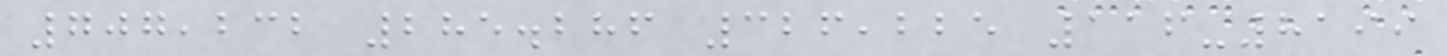707,232 285.286 326,225 116-8199
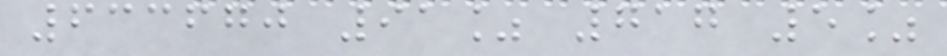633670 91% 717 5%
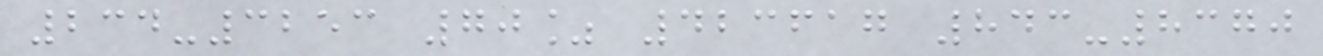234-3253 70% 423617 843-8370
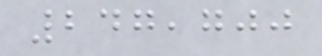247,700
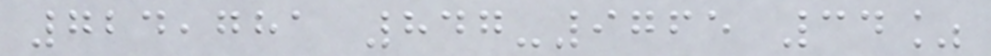724,781 847-9765 34%
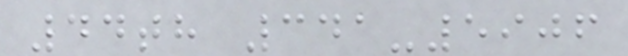44th 341-5906
